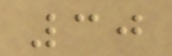30
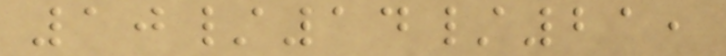10/14/21,
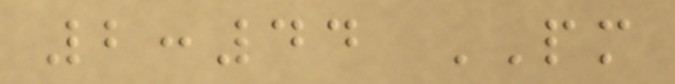2:44 PM
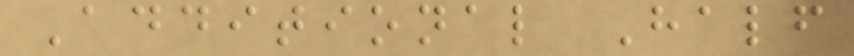Additional Half
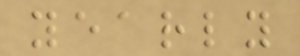yearly
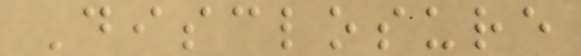Disclosure
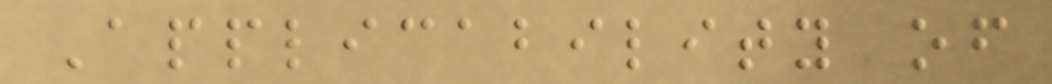Applicability of
